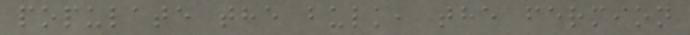populate the bulk, the fermion
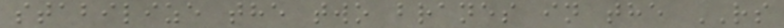stabilize the two branes in the RS
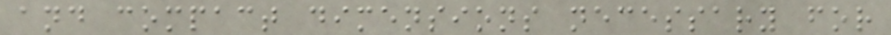and compact dimensions necessary for
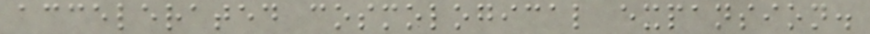accelerated cosmological expansion.
